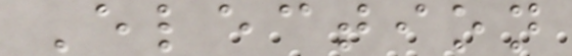Election
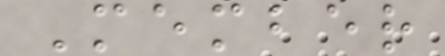Member
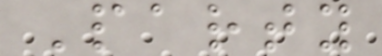Party
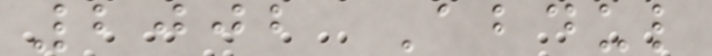2002 Abdul
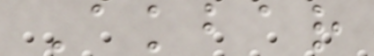Akbar
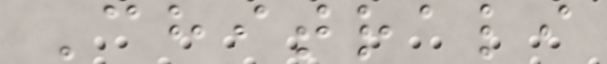Chitrali
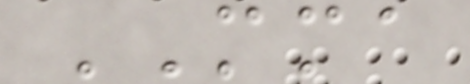MMA
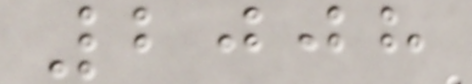2008
